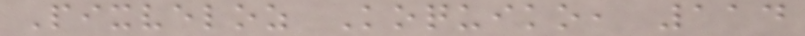Pixveloz Koquiko, 114
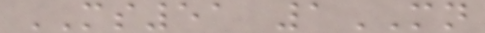MS51 1MN
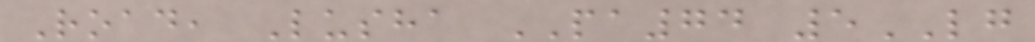Road, Lusha PA74 5LG
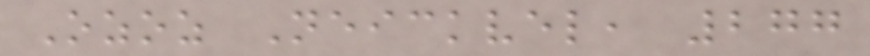Ozoz Neickvel, 277
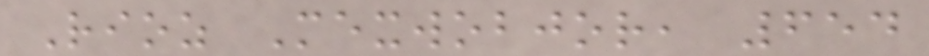Rioz Mexwobjor, 654
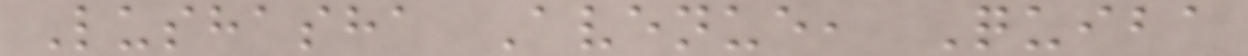Lushasha Avenue, Quiba
